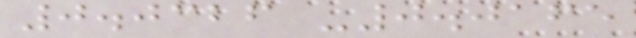0.0326 -0.0165
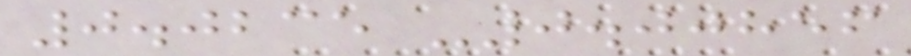0.0235 -0.00856
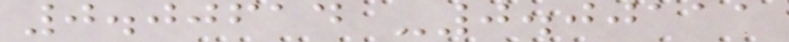0.00614 -0.00111
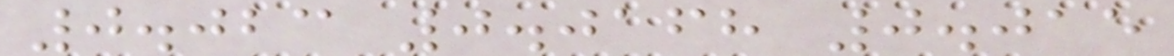0.023 0.0168 0.015
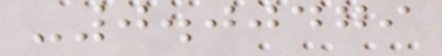-0.00479
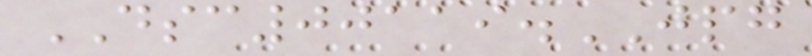DSC00119.JPG
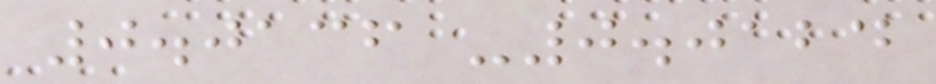0.0136 -0.0124
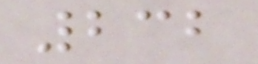232
